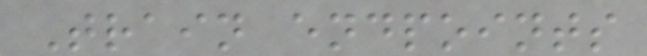Train endpoints
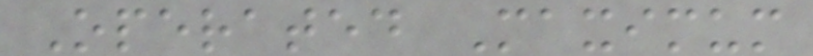Operated Maximum
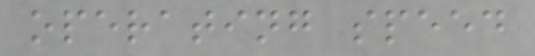operating speed
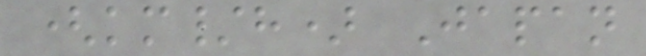(km/h) Japan
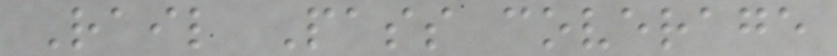Rail Pass coverage
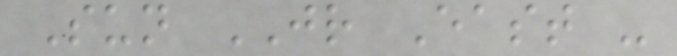Sun JR East -
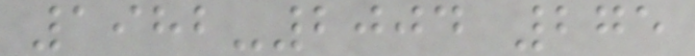1982-2004 275
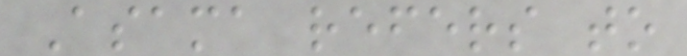Asama refers to
